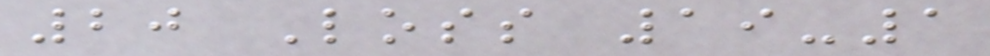20 Loss 19-1
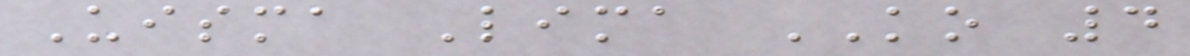Uisma Lima KO 4
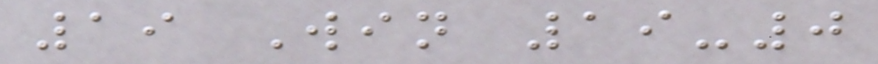19 Win 19-0
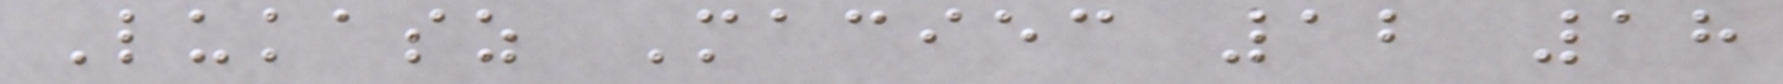Lukasz Maciec 12 18
